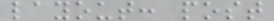layout: post
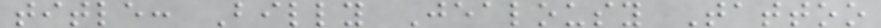title: Billy Jealousy Tattoo
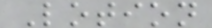Lotion
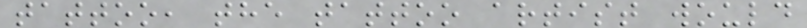tattoo, the tattoo artist would
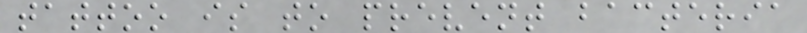tattoo is to prevent bacteria
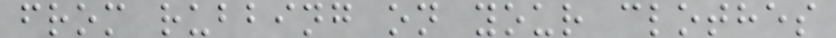from rubbing on your clothes
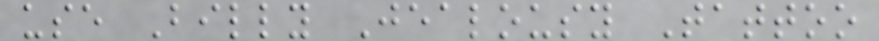use Billy Jealousy Tattoo
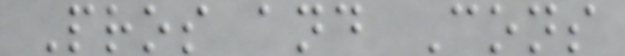Pros and Cons
